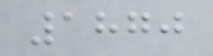1870
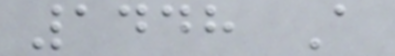1448 A
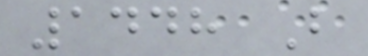1448 B
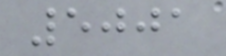5001
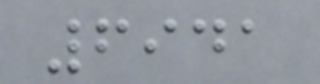6941
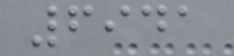6941
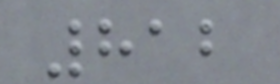812
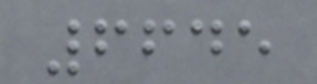6645
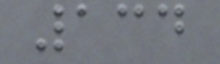134
